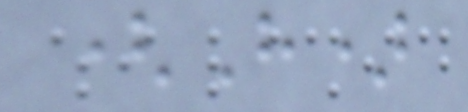(H)
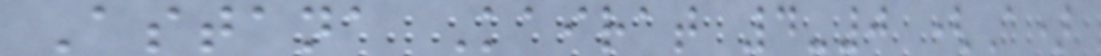Astana Kairat 4-0 (A)
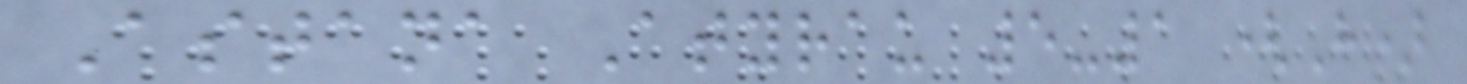Astana Atyrau 5-1 (H)
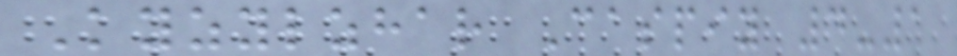Kyzylzhar Caspiy 4-1
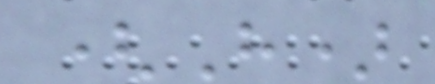(H)
